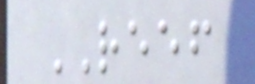REEF
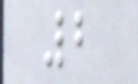2
